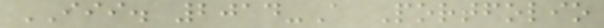III. 2014-A Portfolio
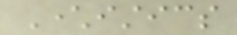Characteristics
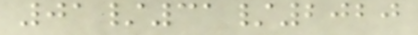01/31/2020
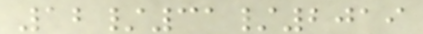12/31/2019
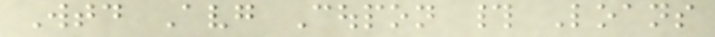Wtd Avg Coupon # Loans
